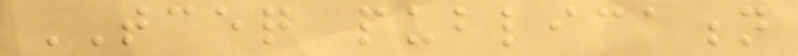TCEQ publication
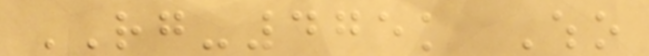RG-475k Who
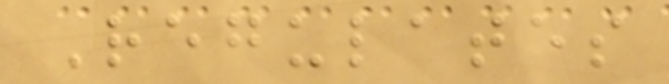Regulates
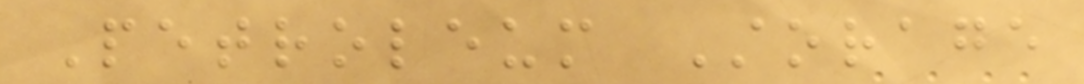Petroleum Storage
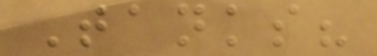Tanks?
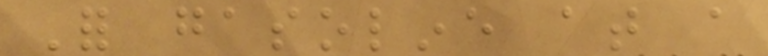For gasoline at a
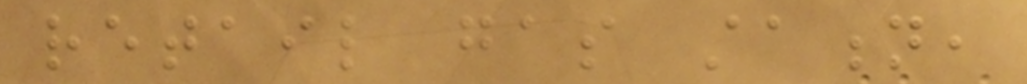retail gas station,
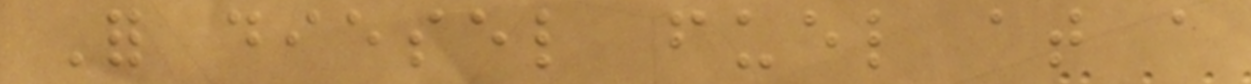For diesel fuel at a
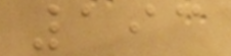193
